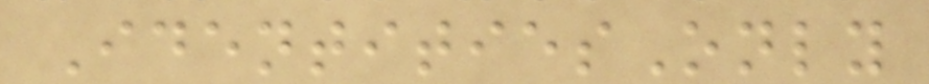IdentitiesOnly
